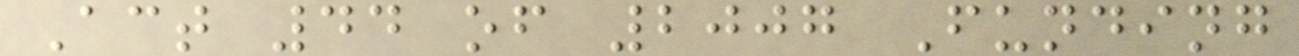Act 44 of 2007 Funding
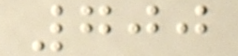700
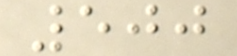500
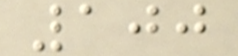100
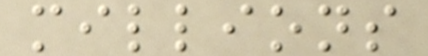millions
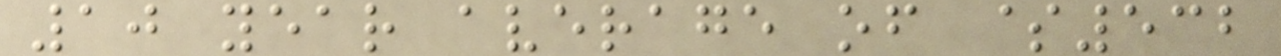10 year average of $532
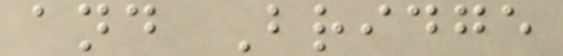and Bridge
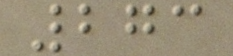273
